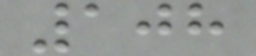108
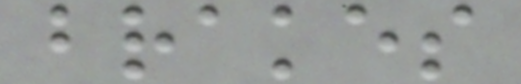brakes
